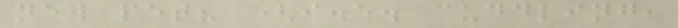new pet? (i.e. cuddling,
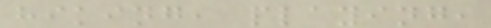hiking, playing,
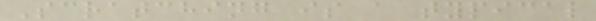Scratching is a typical
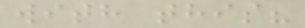with this?
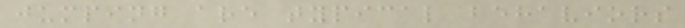jumping are typical behaviors
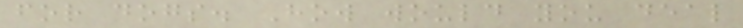for dogs. How would you deal
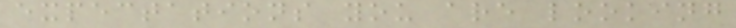expectations you are looking
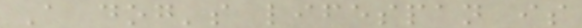A dog's lifespan is
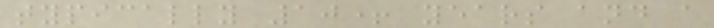typically 10+ years and a
